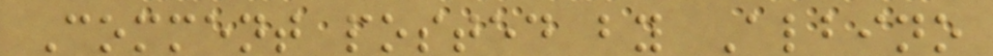Comment posted by Albino
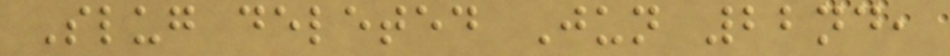Slug deleted Jun 22nd,
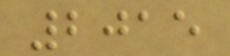2015
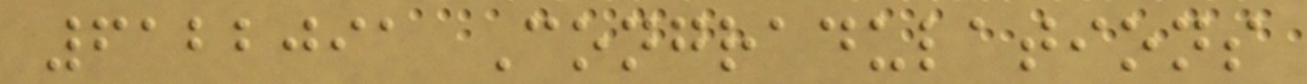6122091 Congradulations
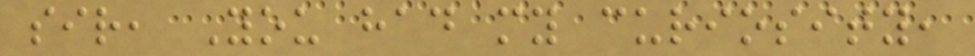sir, You had my curiosity,
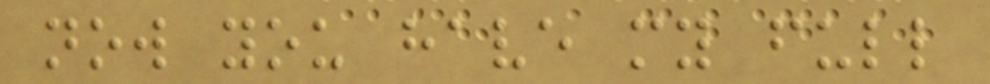now you have my full
